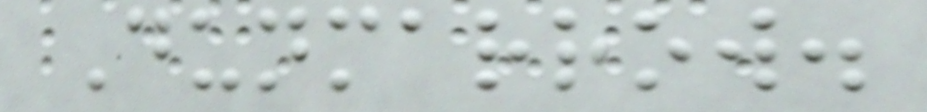Dunmarrow.
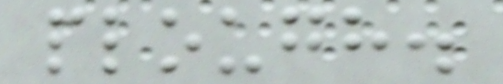plough.
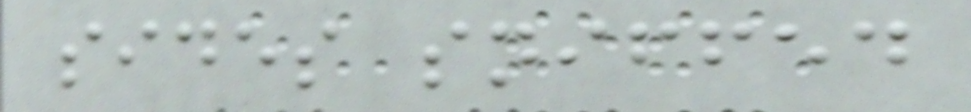sides sniffed
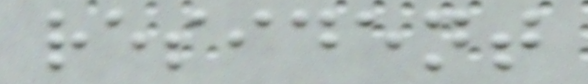resident
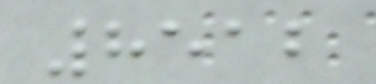8512
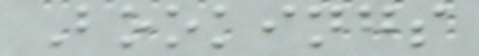Bookings
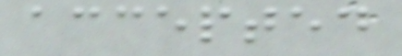accepted
